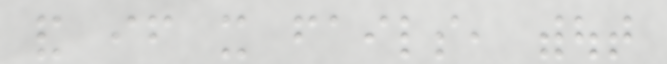and if it fails, without
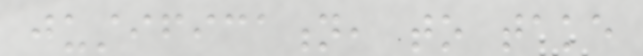justification, to take
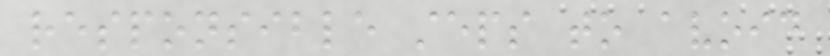responsible steps to avoid
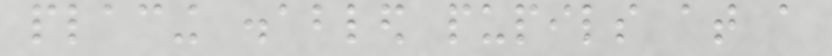placing disabled pupils at a
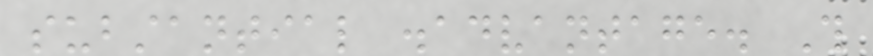substantial disadvantage. This
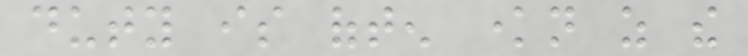duty is often known as the
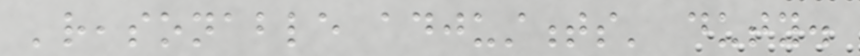'reasonable adjustments' duty.
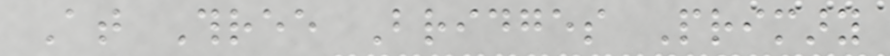At Three Bridges Primary
